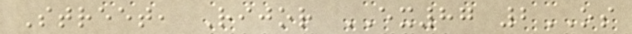Street, Rijor EX87 2OS
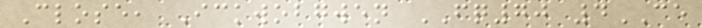Close, Ickwobgwen FQ70 4CE
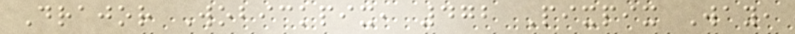Drajor Wobickpix, 472 Pixpix Way,
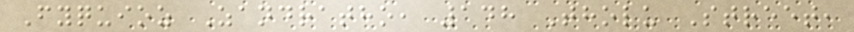Fyquioz Zandratho, 148 Tholu Street,
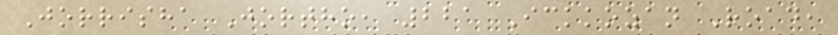Jorrisha Jortho, 221 Ickkozan Road,
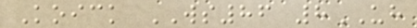Koick WS86 8UH
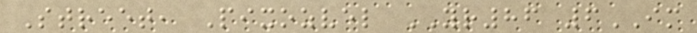Street, Pixozvel YR86 6IM
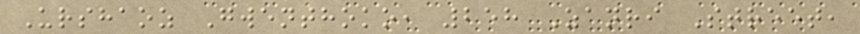Urshaoz Gwenthoko, 258 Zanri Street,
